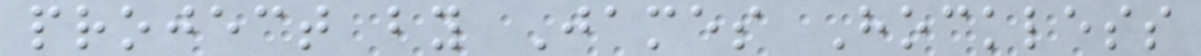project by James Hockless
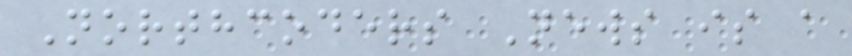Northcoders News is a
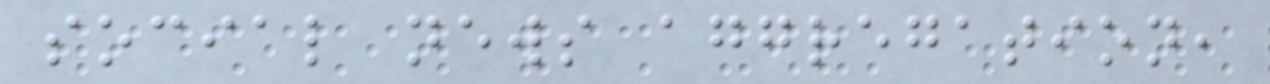social news aggregation,
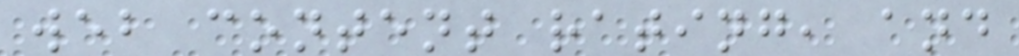web content rating, and
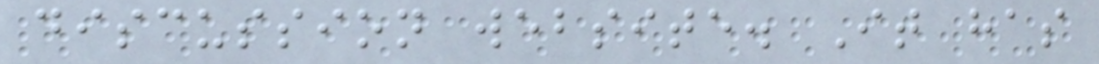discussion website. It has
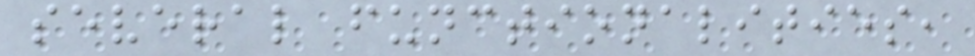several functionalities,
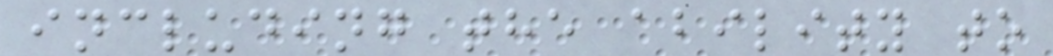including the ability to
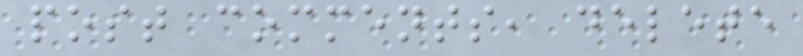post comments, delete
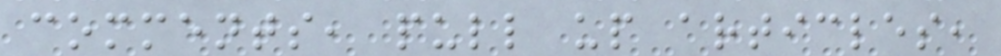comments, pull up articles,
